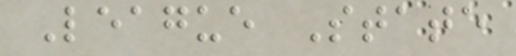League State
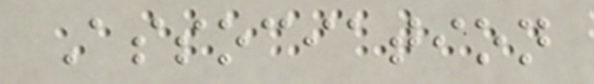Association
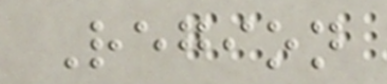Region
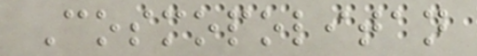Cosmopolitan
